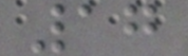17
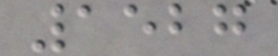1527
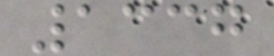1337
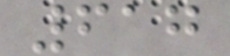617
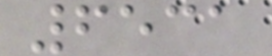6531
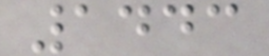1443
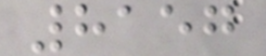8157
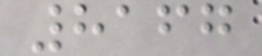8167
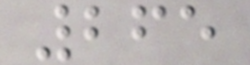265
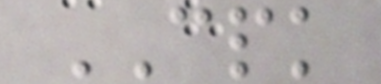CPK
